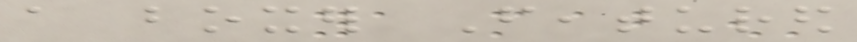a boxer Featured
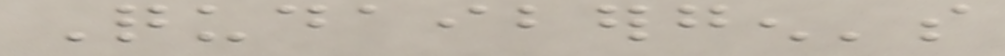Qudaibergen's
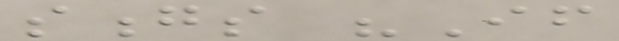songs "If
